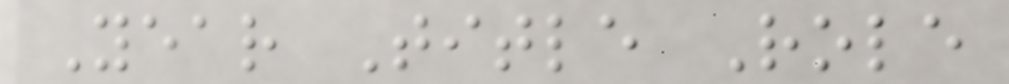Year Title Role
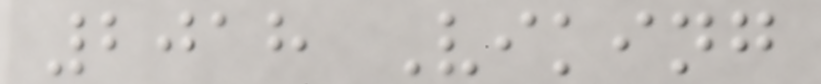2018 Viking
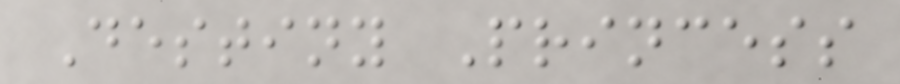Destiny Princess
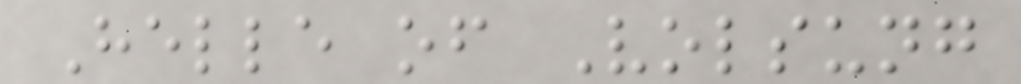Helle of Volsung
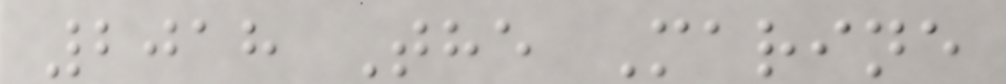2018 The Marine
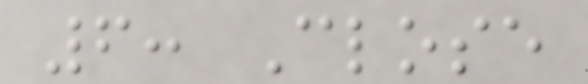6: Close
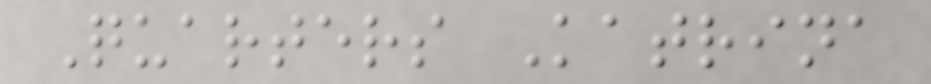Quarters Katrina
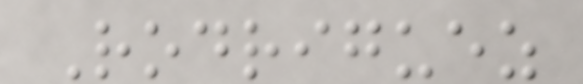Rodriguez
